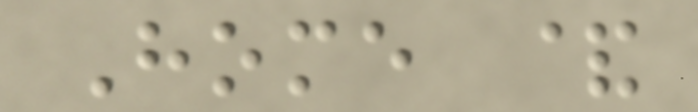Home &
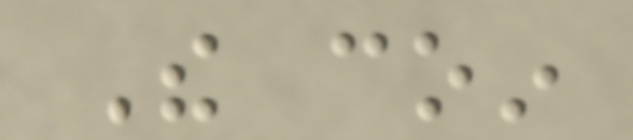The coin
